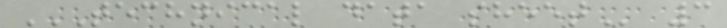TECHNICAL DATA SHEET 3
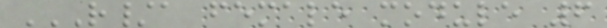R/A FEMALE MODULE 6
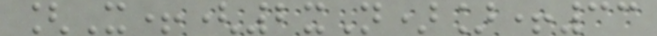[X+(2xN)]+33
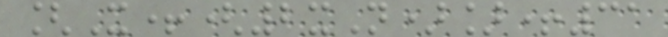[X+(2xN)]+31
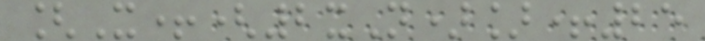[X+(2xN)]+25
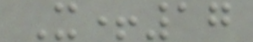X+17
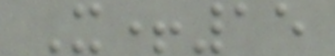X+15
